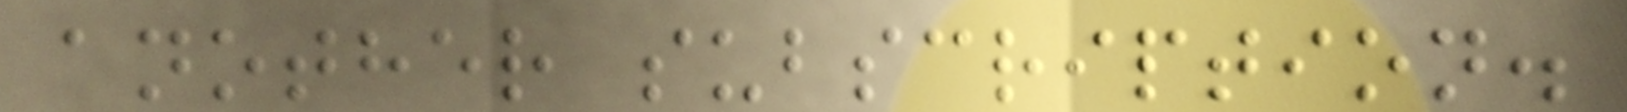another subscription.
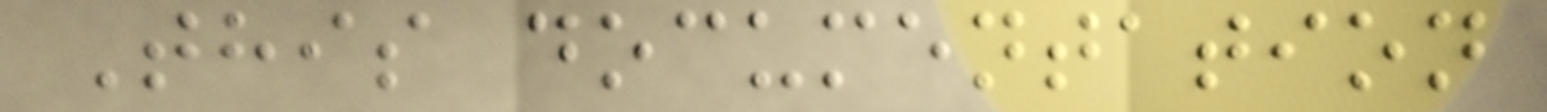This documentation
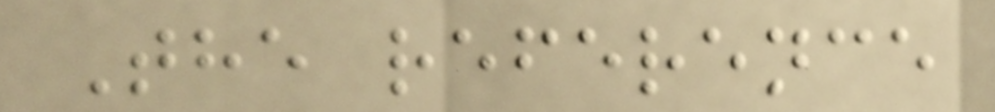The reference
